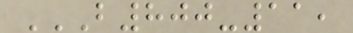B800-11,
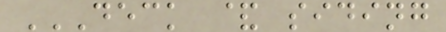DECK & SIDING
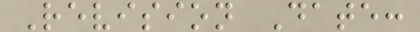Revision Date:
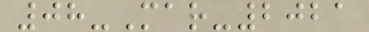08-Mar-2021
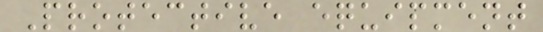Protective equipment
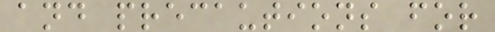and precautions for
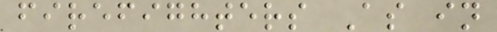firefighters As in
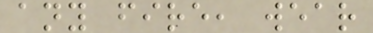any fire, wear
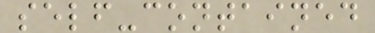self-contained
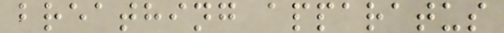breathing apparatus
